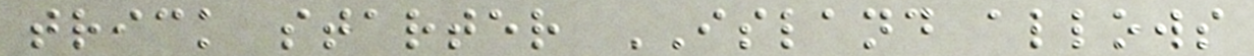trick starter ISLAND allows
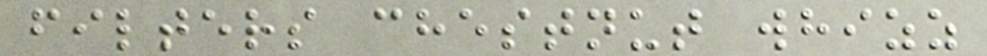filters chestnut whizz
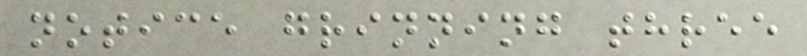notice grinning three
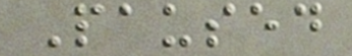Paused
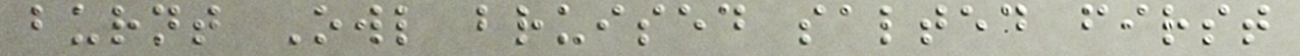burnt Owl bruised salted first
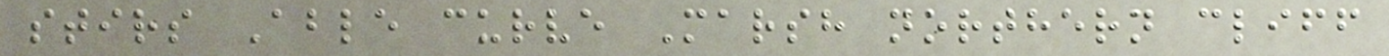stirs Able curve Marsh northern cliff
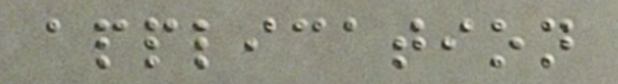application
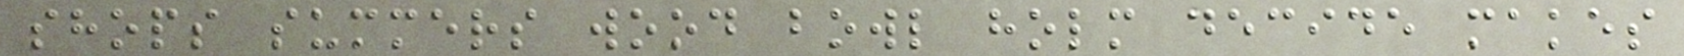shops summers wood bowl holm decide makes
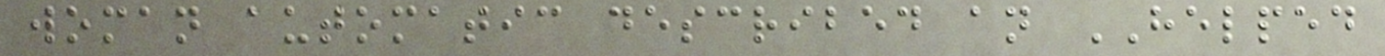woman automatic described an HELPED
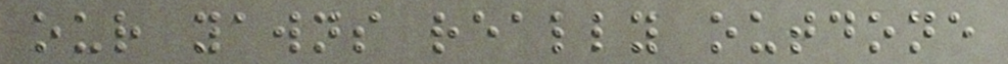our yawns really outdone
